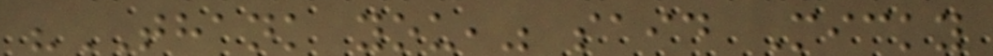"THANK you," said Micky
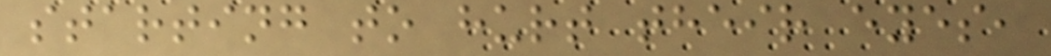starting to hurt their eyes,
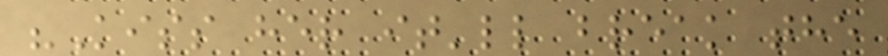"Kiss her it'll break the
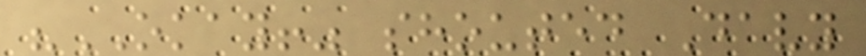"OKAY!" shouted Davy
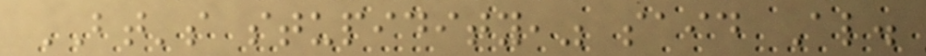BT's stupidity," said Al.
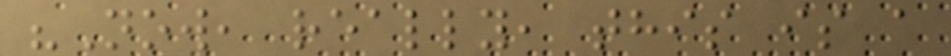"Now, really, this is a
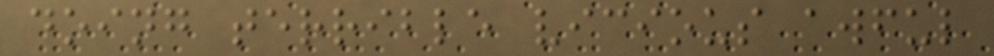doing terrible vicious awful
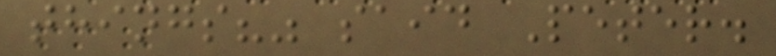things?" said Peter.
